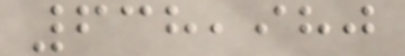638,980
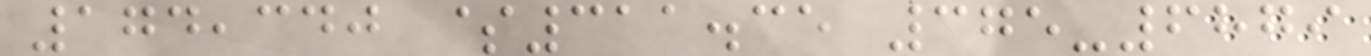174,340 $311.35 375-6879
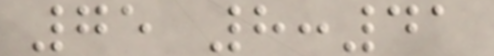75 8:41
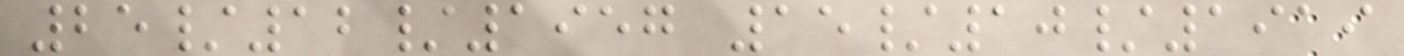25/12/1957 15/10/1919
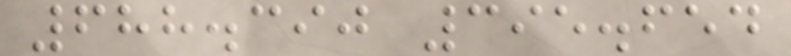688.390 395.654
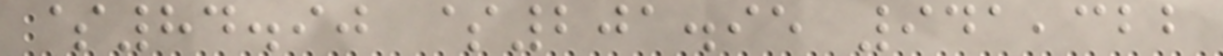$84.90 $201.95 941,322
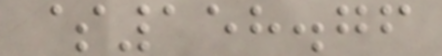$158.76
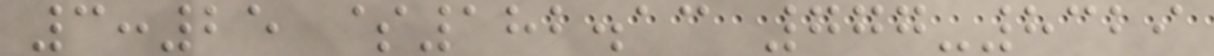3:25 $182.13 777-8329
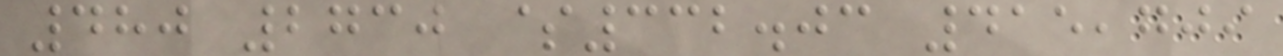480 2730 $332.03 415,709
